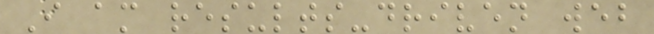I am results-driven web
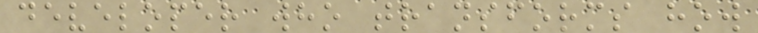developer who transforms how
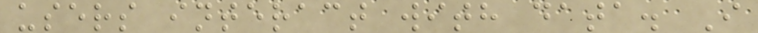users interact with data. I
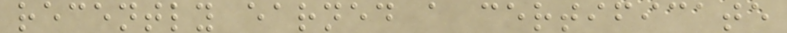recently earned a certificate
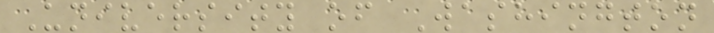University of Washington
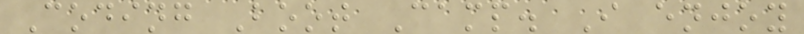Coding Boot Camp. I enjoy
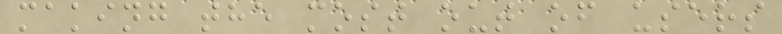making the most out of users
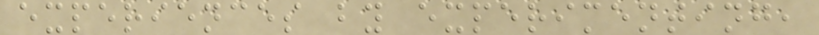experiences by experimenting,
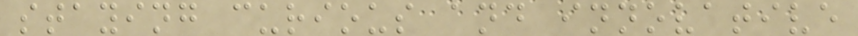staying curious and innovative
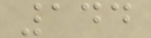144
